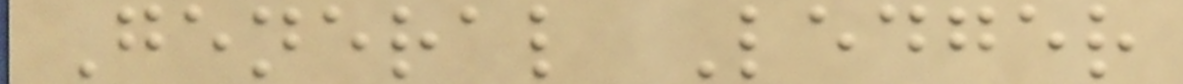General Ledger
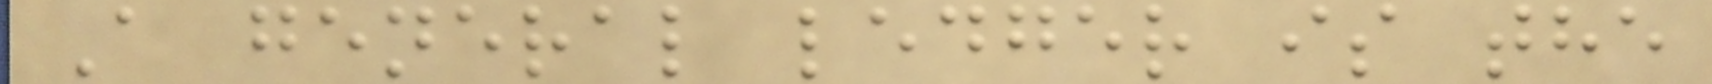A general ledger is the
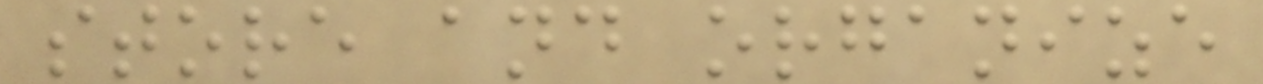store and organize
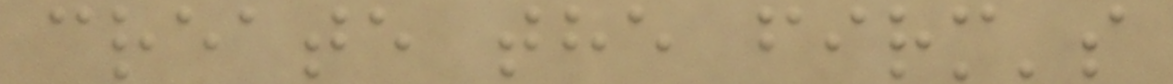create the firm's
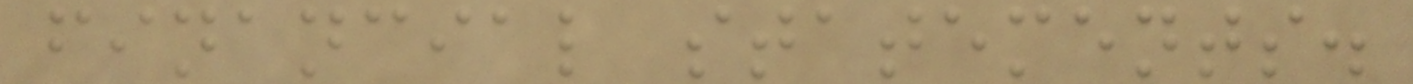financial statements.
